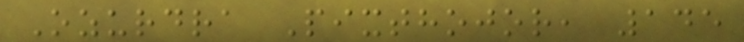Ozurdra Pixthojor, 145
